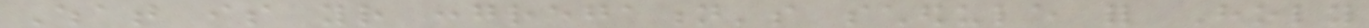What is your congregation's schedule for Holy
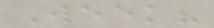Week?
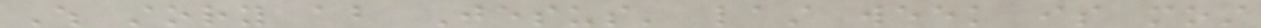Which story about Jesus' last week is most
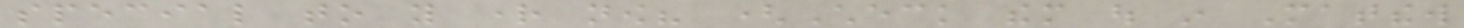special to you right now? (Check them out in Matthew
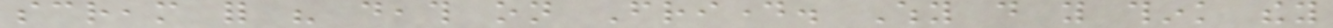scream for his death on Friday. Why do you think they
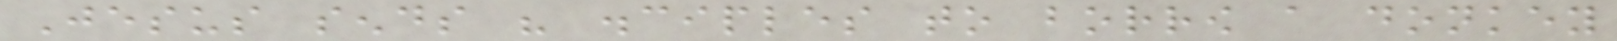Jesus sends his disciples to borrow a donkey
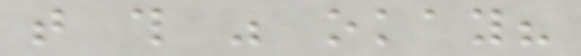that this was okay?
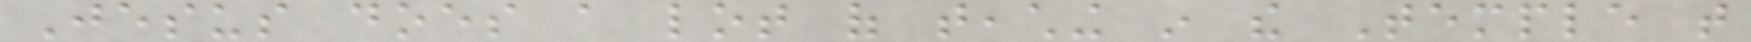Jesus does a lot of teaching in the Temple that
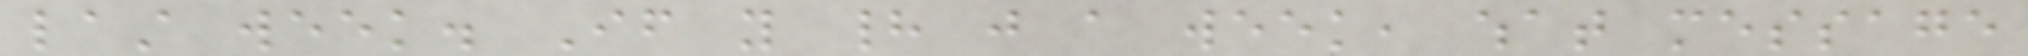last week. If you had just a week, what message
